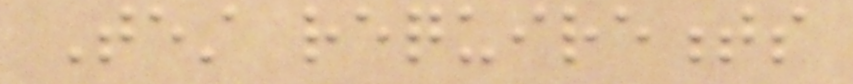Test requirements
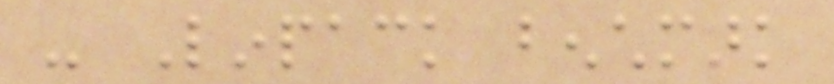- Linpack benchmark
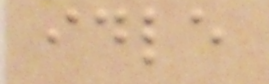idle
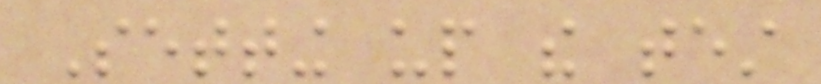Setting up the test
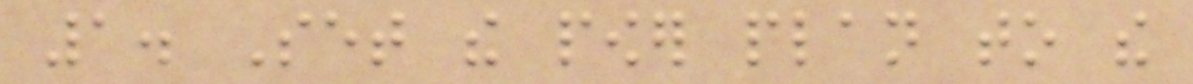1. Set the power plan to the
